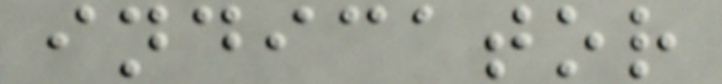indicator
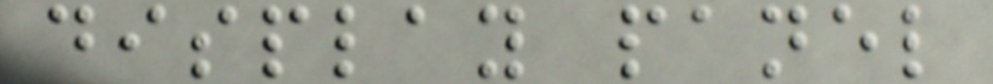display panel
